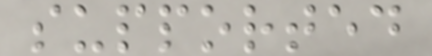supported
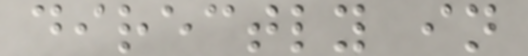directly in
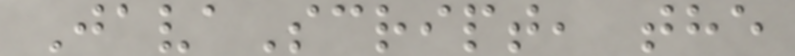JavaScript, the
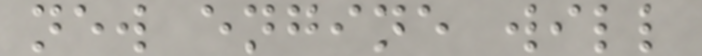new engine will
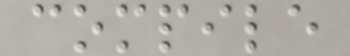compile
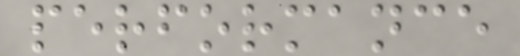performance
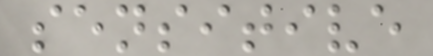sensitive
